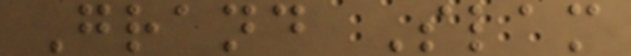Grand Slam
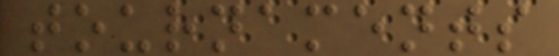tournaments
